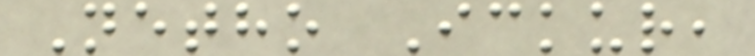Netho Ickur,
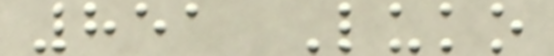851 Luko
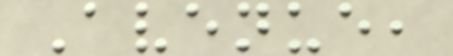Avenue,
